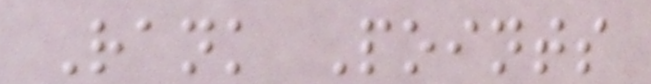Rank Points
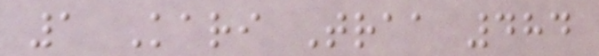1 Kari Traa 484
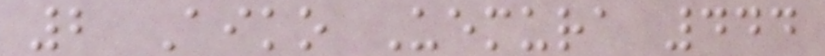2 Aiko Uemura 444
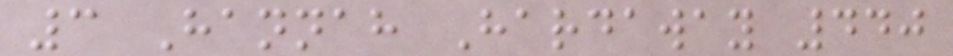3 Hannah Hardaway 440
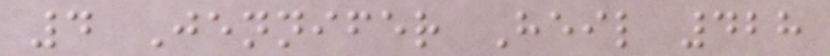4 Jennifer Heil 428
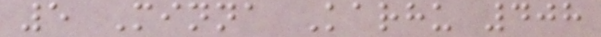5 Minna Karhu 408
